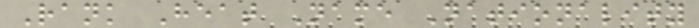Rank Heat Name Nationality
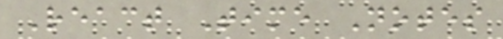React Time Notes
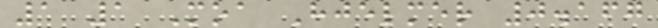1 1 Moa Hjelmer 0.167
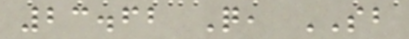23.62 Q, SB
